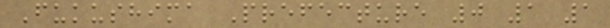Fukushima Prefecture 0 1 1
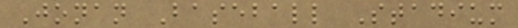Jonan Baseball Stadium
